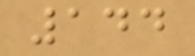144
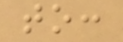to:
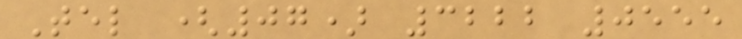Tel (07) 3222 0555
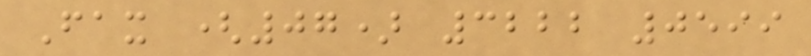Fax (07) 3222 0599
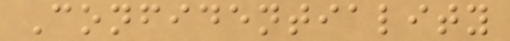Confidentiality
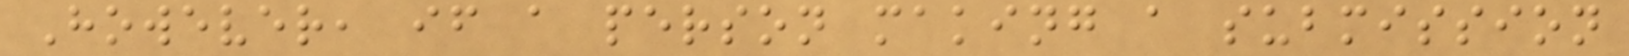However, if a person making a submission
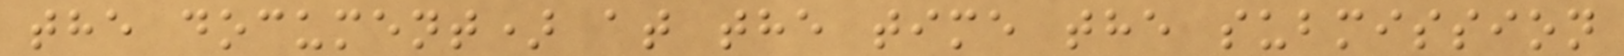the document) at the time the submission
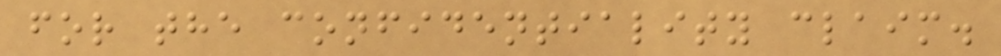for the confidentiality claim.
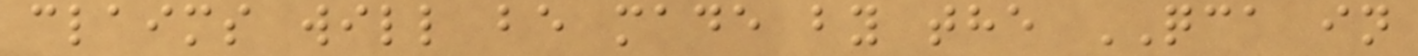claims will be made by the QCA in
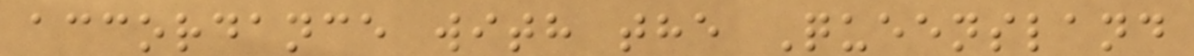accordance with the Queensland
